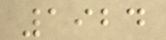1924
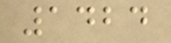1424
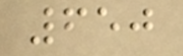650
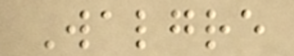Walgre
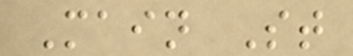Main St
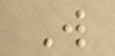W
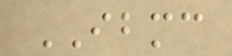IBMC
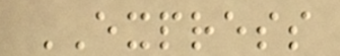EXPRESS
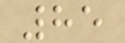85
